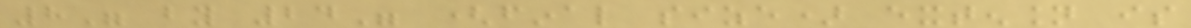8" by 24" (final size) extension is
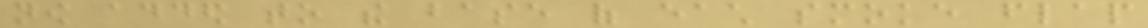now added to the base of each smoke flap
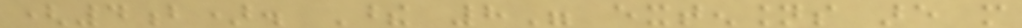(4b). These 8" extensions are more
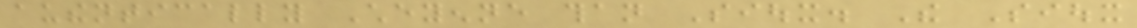authentically Cheyenne than Sioux. The Sioux
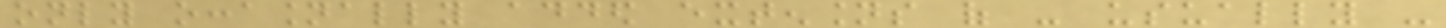only occasionally added extensions of - usually -
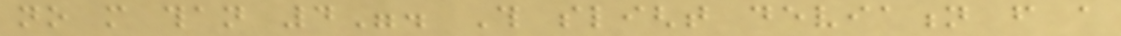no more than 4". This slight deviation from a
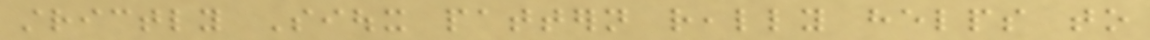strictly Sioux pattern really helps to
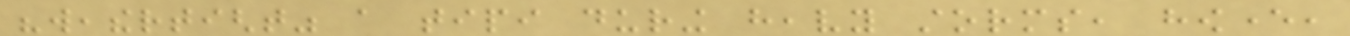"weathertight" a tipi during heavy storms, however,
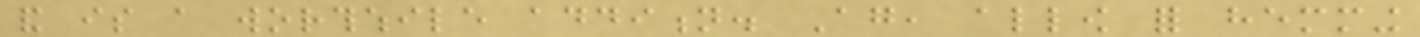and is a worthwhile addition. Again, allow for hemming
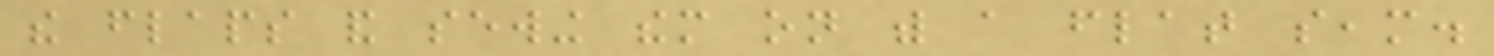the flaps and sewing them on with a flat seam.
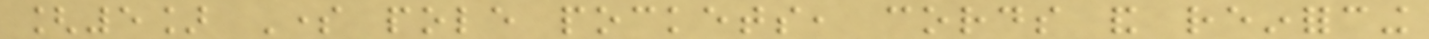[5] Some pole pockets, cords and reinforcing
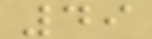49
